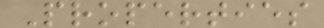Properties
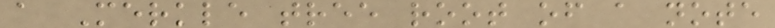a Merkle tree root of a note
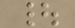|
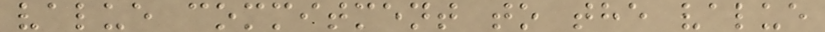value commitment to the value
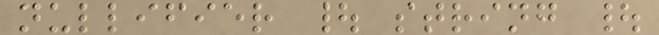nullifier | string |
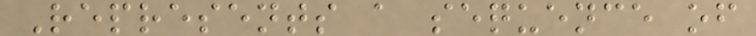Represents a sequence of
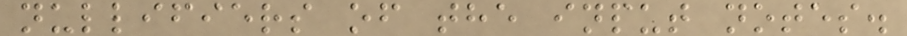nullifiers of the input notes.
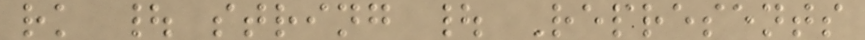rk | string | Represents
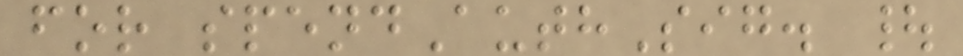for spendAuthSig. |
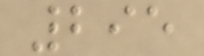295
